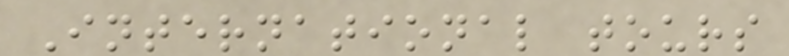International tours
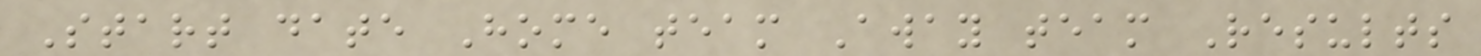Start date Home team Away team Results
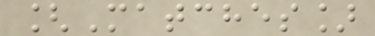[Matches]
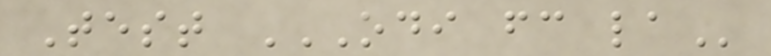Test ODI FC LA
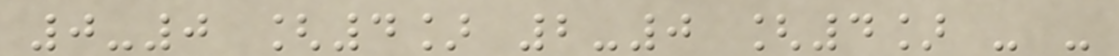0-0 [4] 2-0 [4] - -
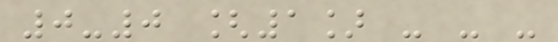0-0 [1] - - -
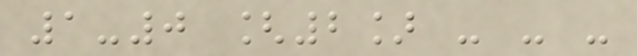1-0 [2] - - -
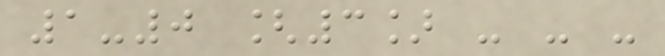1-0 [3] - - -
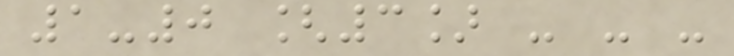1-0 [3] - - -
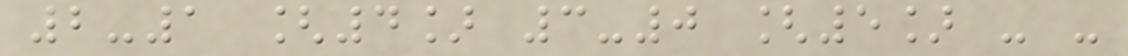2-1 [4] 3-0 [5] - -
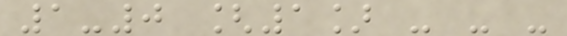1-0 [1] - - -
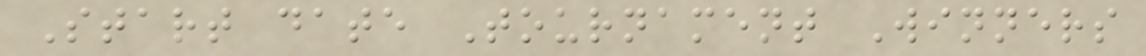Start date Tournament Winners
